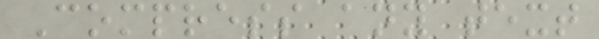Compress any text
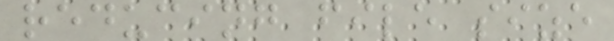reducing file size
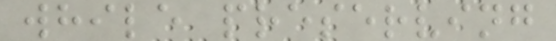while preserving
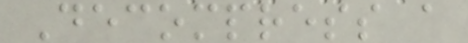Decompress a
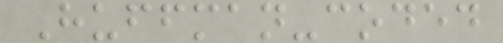Huffman-coded
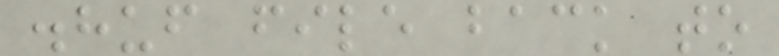.huf file back to
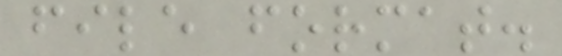file format.
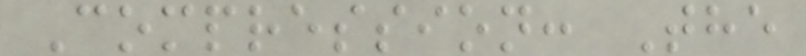Compression: The
